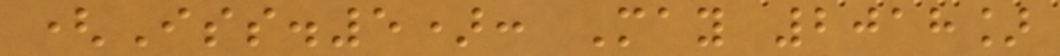(Iss.5): May 2018]
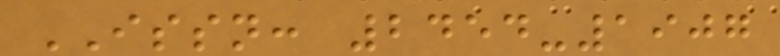ISSN: 2454-1907
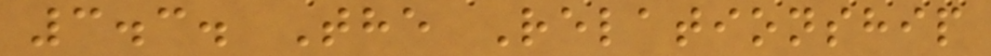3.3. The Relationship
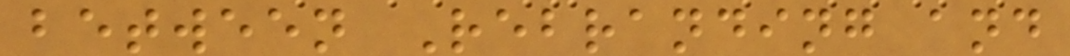between Rebranding and
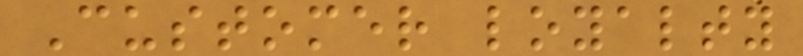Customer loyalty
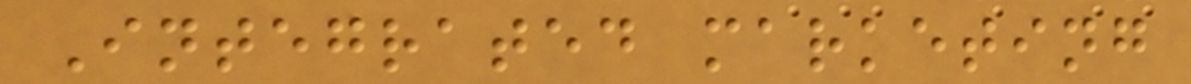Integrated marketing
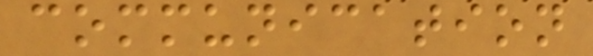communication
